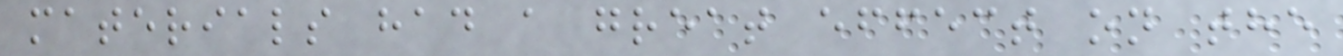materials had a great effect on the
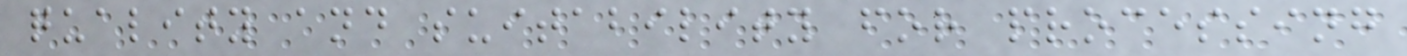quality and suitability for processing
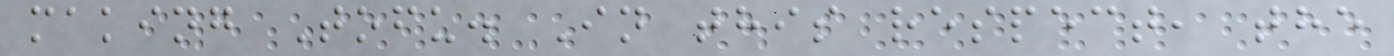making Tofu. In this respect, the
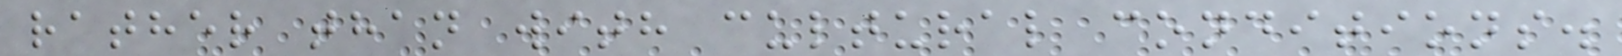rather than with cultural conditions.
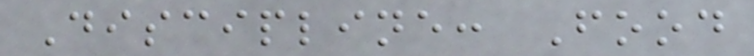Discipline: Food
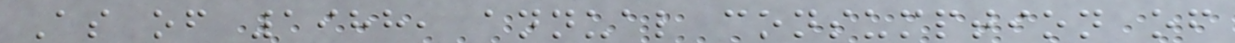As of 1988, annual consumption of
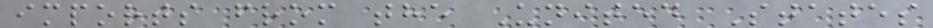imports from the United States
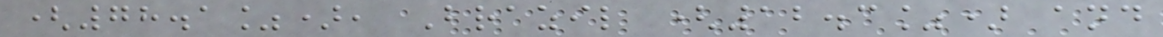(78.1%), Brazil (12.3%) and
